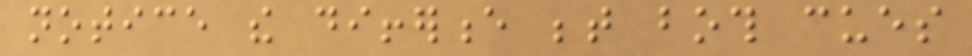notice the difference between both cues
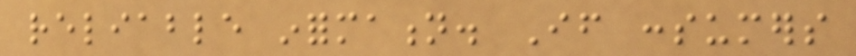reliable information. If consumers
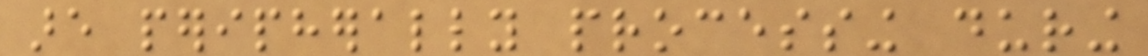are peripherally processing during
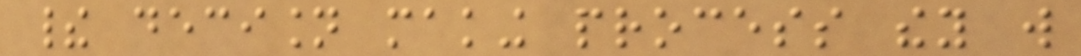their decision making process they will
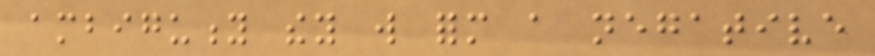ambiguity they will form a negative
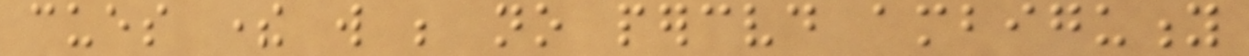cues there will be no perceived ambiguity
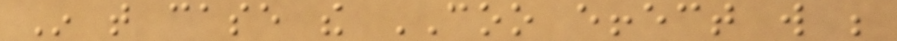In that case the COO effect will be
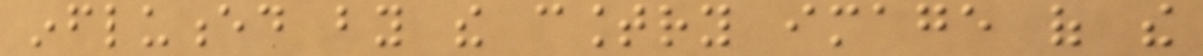influenced by the country image of the
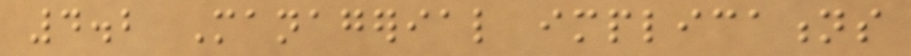4.2 Managerial implications
